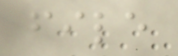file
